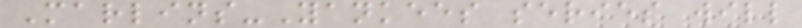Marlins-Yankees series will
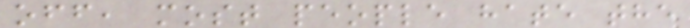off, most people hate the
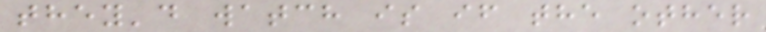they'd watch is if the other
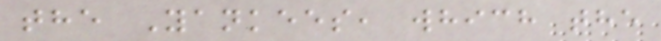the Yankees, which the
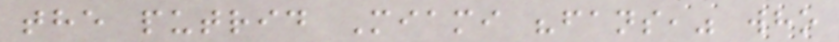the putrid Miami "fans," who
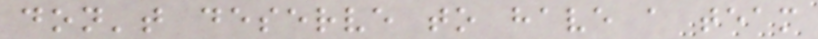don't deserve to have a team
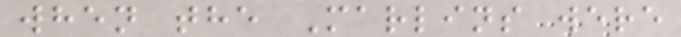when the Marlins were
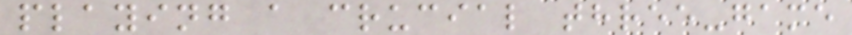playing a crucial three-game
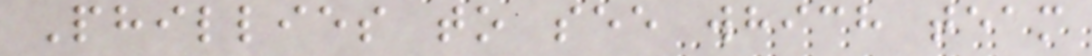Phillies to see which team
